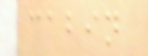cabin
